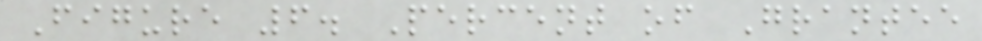Figure 6. Percent of Grantee
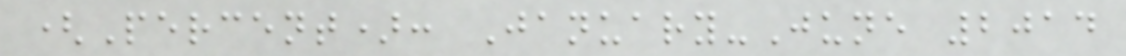(Percent): January-June 2014
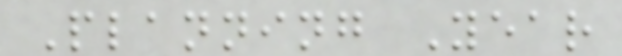Planning Year
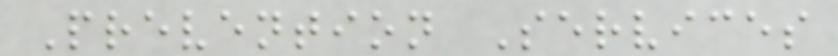Prevention Services
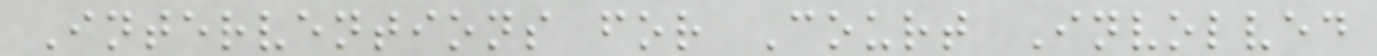Interventions for Court Involved
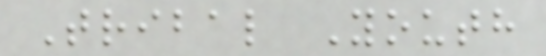Tribal Youth
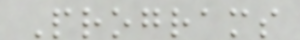Programs
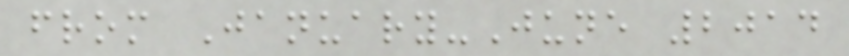from January-June 2014
